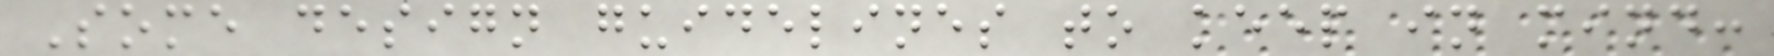Some design guidelines to keep in mind:
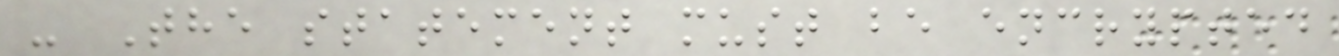- The statement must be encrypted
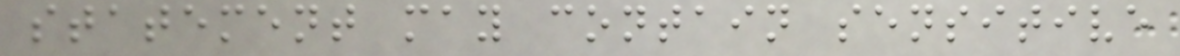statement may contain sensitive
